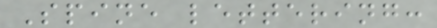Spine lettering:
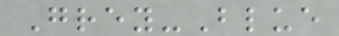Grey-Blue
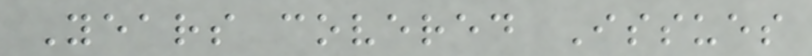Years covered Issues
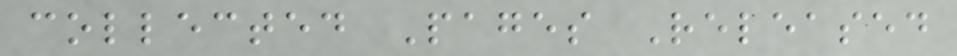collected Pages Released
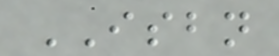ISBN
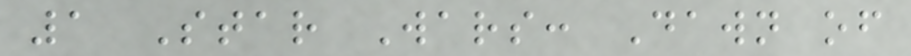1 Star Wars: Dawn of
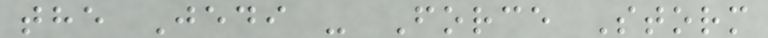the Jedi - Force Storm
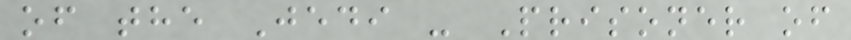of the Jedi - Prisoner of
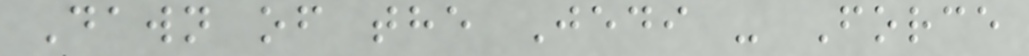Dawn of the Jedi - Force
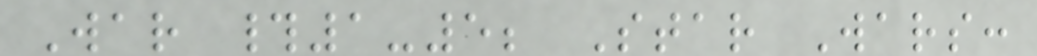War #1-5; Star Wars:
